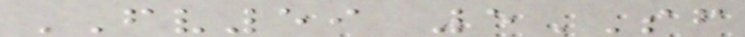FV59 5SF
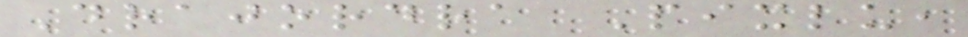Drajordra Pixlu,
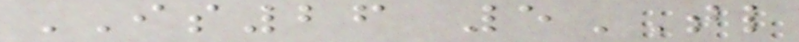IS26 5TL
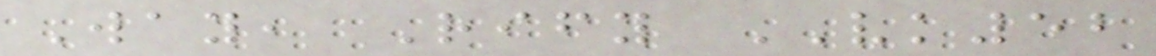Way, Rify VK52
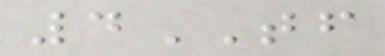4TF
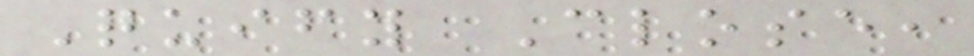Quify Close,
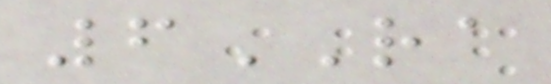6RA
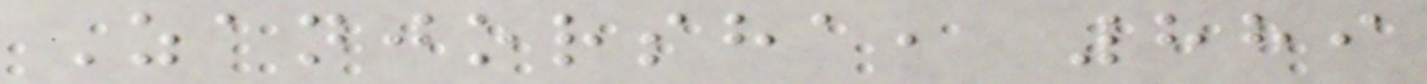Zanjorsha, 889
